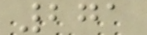271
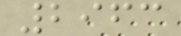2963
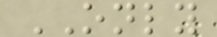ONLY
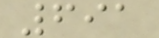691
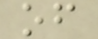of
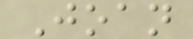Joan
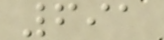691
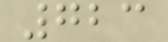723
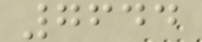7644
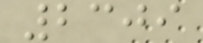2309
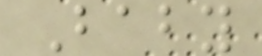Baby
